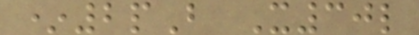*2pB X30l
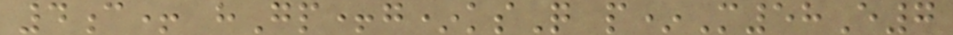4c+ hGp+g*ksQ p*M58E7
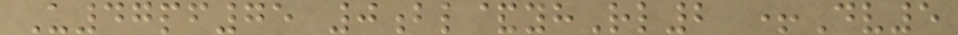U47pf75 0bl&yhRl2 +Dv5
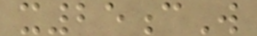x25cW
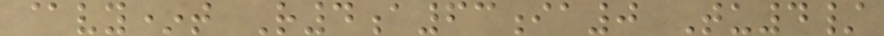@vy*t R4a63ia0 Tu4/
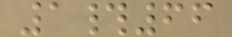1#66
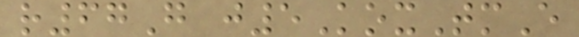r67G j5KoxTmE
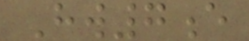Hw7e
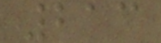213
